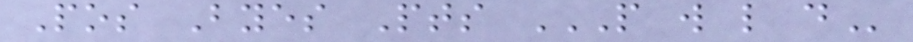Pos Byes Pts P W L D
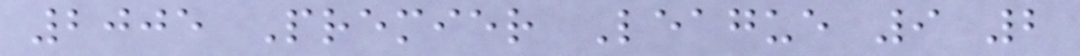2005 Premier League 9 2
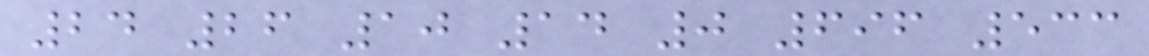24 26 10 14 0 696 533
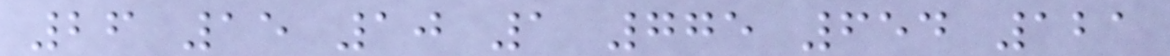26 15 10 1 775 654 121
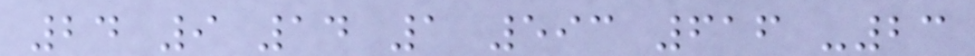24 9 14 1 593 616 -23
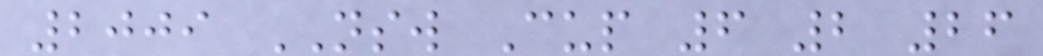2009 NSW Cup 6 2 26
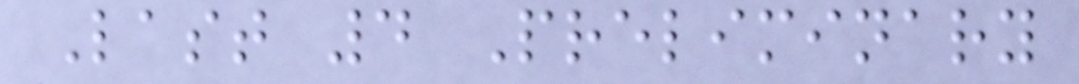Last 4 Preliminary
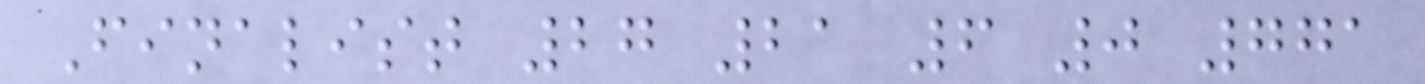Finalist 27 21 6 0 771
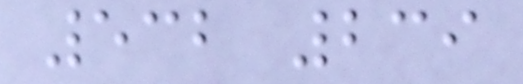532 239
